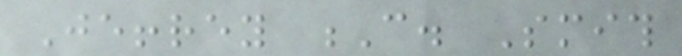Jeffrey C. Smith
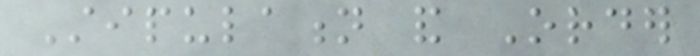Stipulation and Order
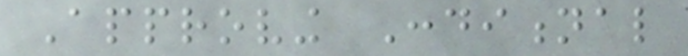Approving Conditional
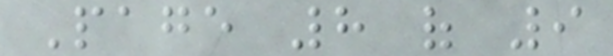Page 8 of 9
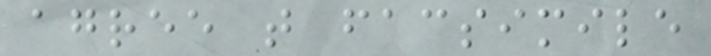agree that facsimile
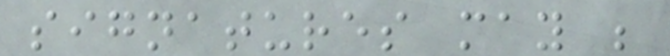signatures may be
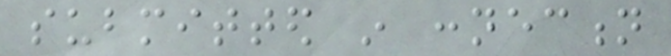submitted in connection
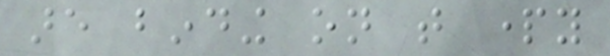are binding on that party
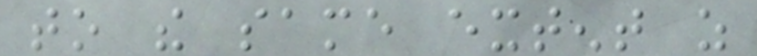to the same extent as
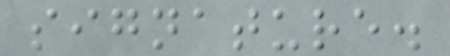signature.
